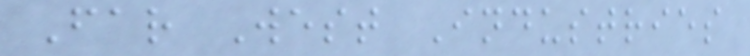Far West Industries
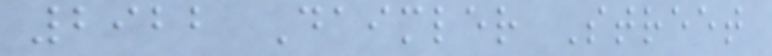2922 Daimler Street
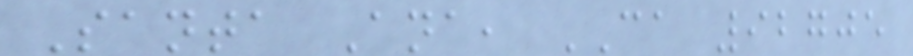Santa Ana, CA 92705
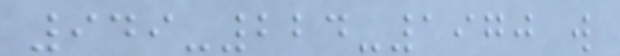949-224-1970 w
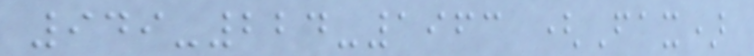949-224-1963 (Fax)
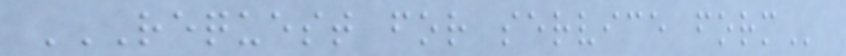REQUEST FOR SERVICE FORM
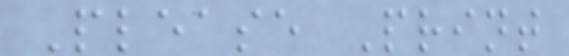Please Print
